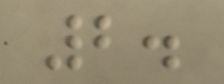2.
